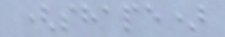(shape)
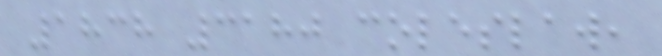1838 3180 coleslaw,
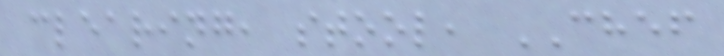clearing, stool, CHEF
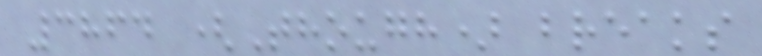3864 (Though) breaks
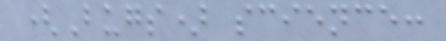(Bugs) science:
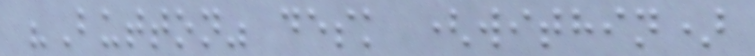"Button" desk (within)
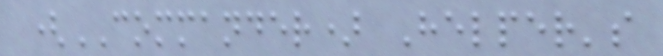(COMMANDER) Helper's
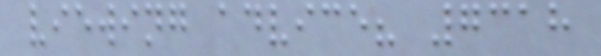viewing advice? 7318
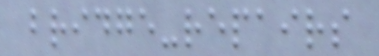bridge-repairs
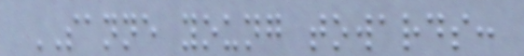SANNE young towards:
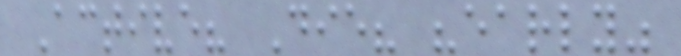Active? Die? "early"
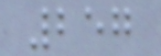257
